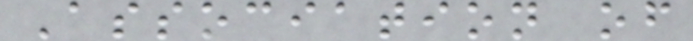Association of
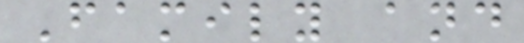Family and
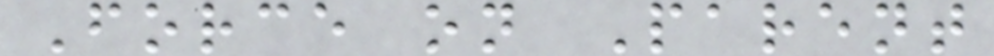Force on Parent
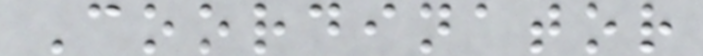Coordinator
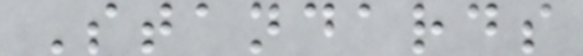Standards
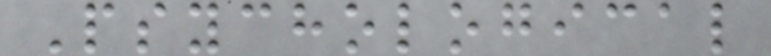Psychological
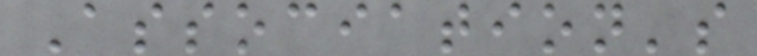Association's
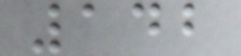142
